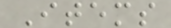Items
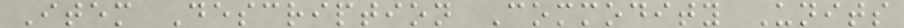Item Description Commodity Units
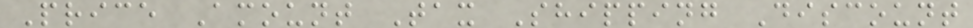Price Amount Tax Shipping Discount
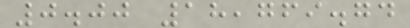0.00 18,769.74
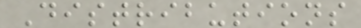Distributions
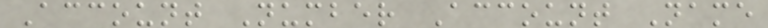Account Number Account Name
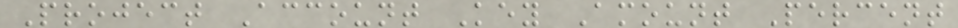Project Account Key Amount Percent
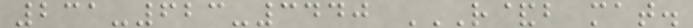231-623-3440 R&B MAT.
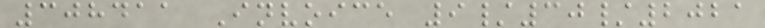308411 Invoice 9/30/2021
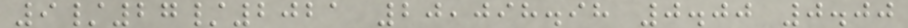9/27/2021 20,098.98 0.00 0.00
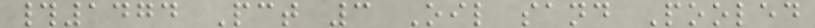#1474 Pct 3 Oil sand Pooled
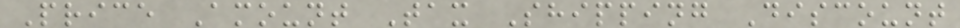Price Amount Tax Shipping Discount
